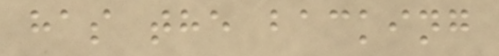has the backing
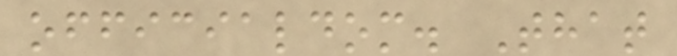officialdom. That
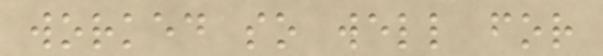worked so well for
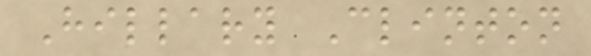Hillary Clinton
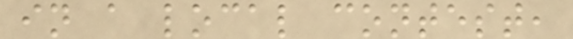in a local contest,
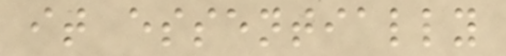it essentially
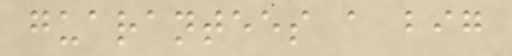guarantees a big
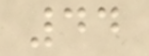44
